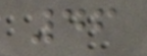46
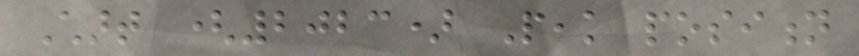Chart (2023) Peak position
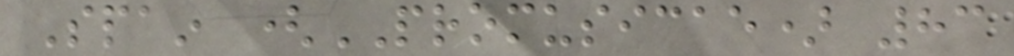Spain (PROMUSICAE) 83
